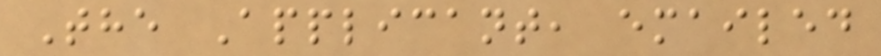The Applicant, emailed
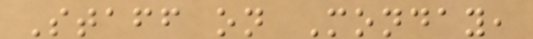Staff on Monday,
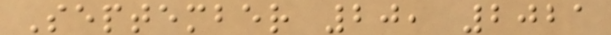September 20, 2021
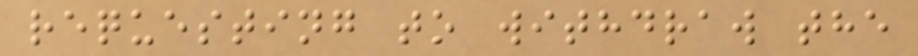requesting to withdraw the
